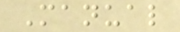Manual
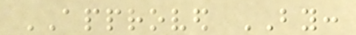APPROVED BY:
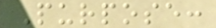Purpose:
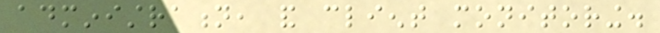administration, and client monitoring.
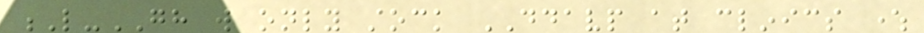L-GH will only stock DDAVP at clinics where
